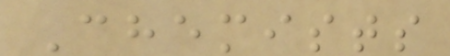Chemists
